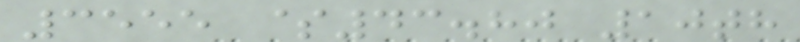3555 $43.80 10th
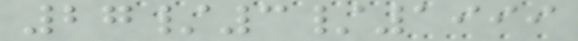27/3/1999
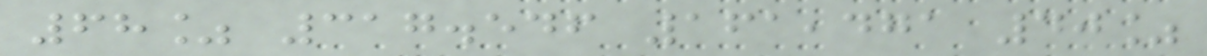68% 317.546 161,471 40%
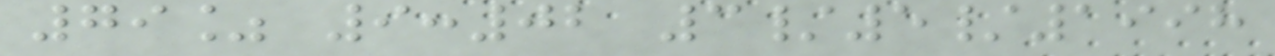79% 9:02 3/5/1998
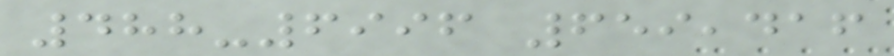488-6996 659,416
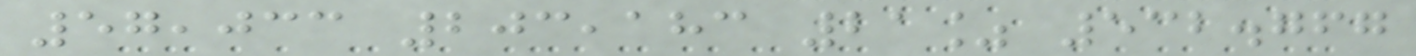57,033 203,183 21% 532.767
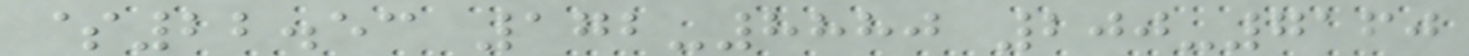$22.53 172-8880 200-7160
